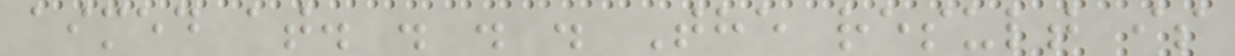aimed at. . . . The result is
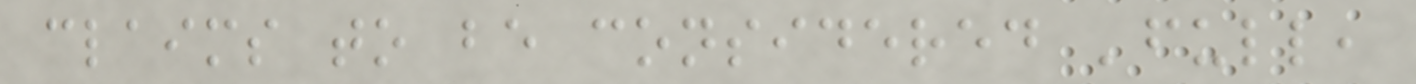claims to be considered 'full,
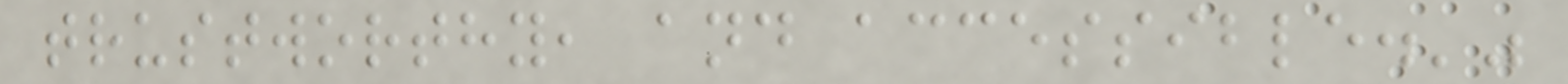trustworthy, and accessible.'"
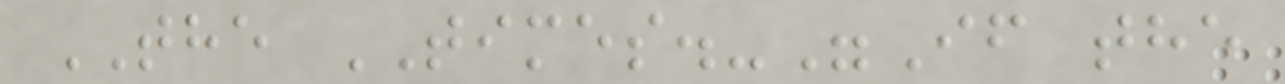THE TIMES.-"If the
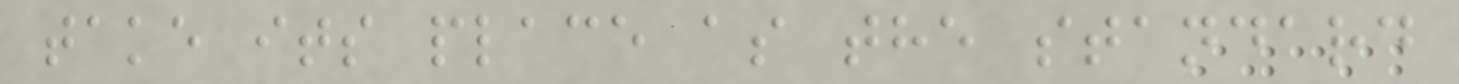take its place as the standard
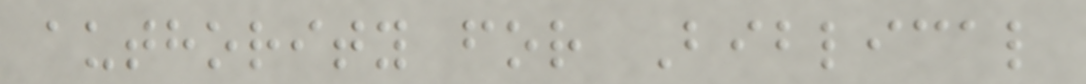authority for Biblical
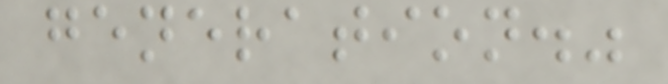generation."
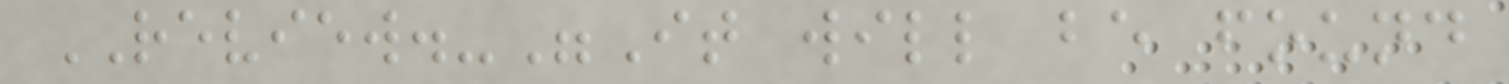REVIEW.-"It will be found
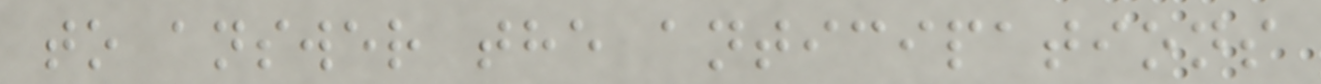to answer the anticipations
